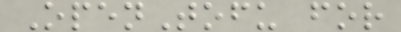OpenTofu for
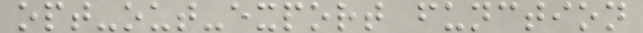opt-out-export function
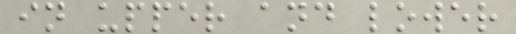in upper and lower
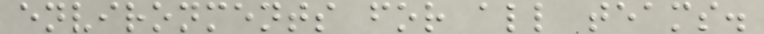environments for all teams.
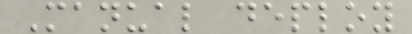Manual deploy
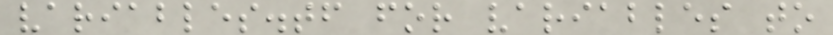variables.tf for variables to
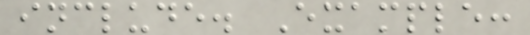include. Example:
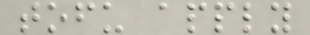tofu apply
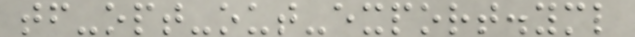tf-opt-out-export.yml
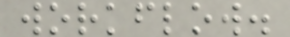workflow.
